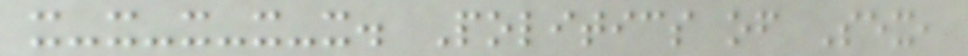x-x-x-x-x. Politics of Sex,
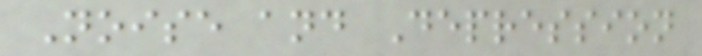Noise and Depression
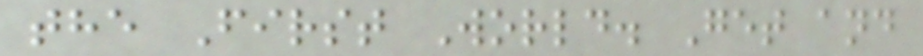the First World. Get and
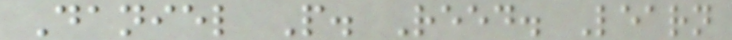Daniel P. Reed. Learn
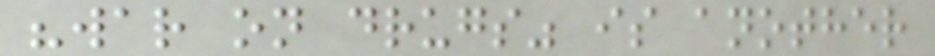"war on drugs" is another
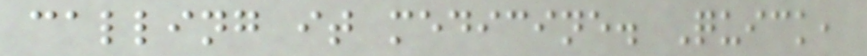calling it medicine. Quick,
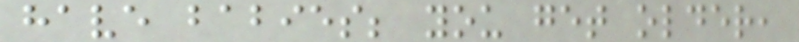have babies; you get older,
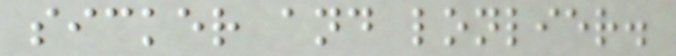sicker and lonlier.
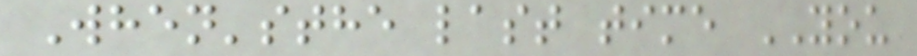When'sthe last time YOU
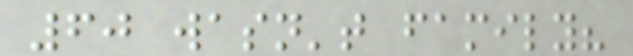60 wasn't family?
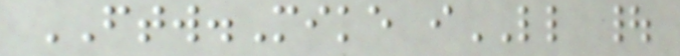FTW.Mike iLL |
